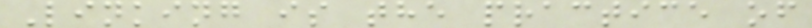Linking is the practice of
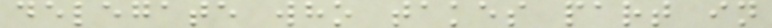delegate who takes part in
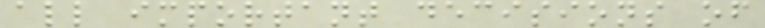all important decisions of
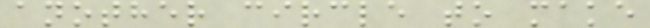another circle to make
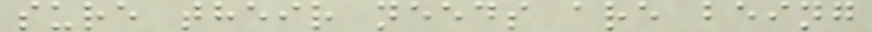sure their needs are being
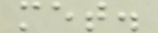met.
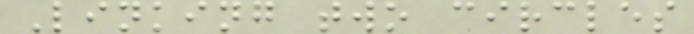Linking two circles
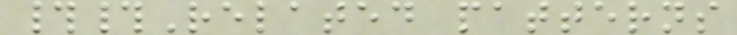##Related patterns
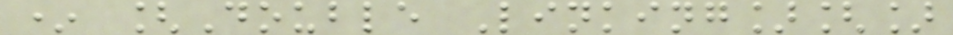* [Double Linking][]
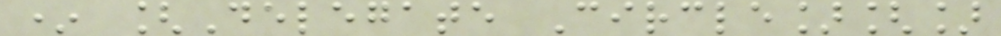* [Delegate Circle][]
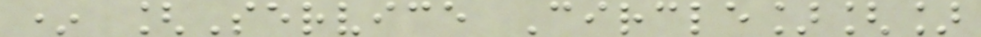* [Service Circle][]
